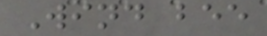Wind bee
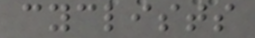cyclists
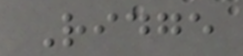Ridge
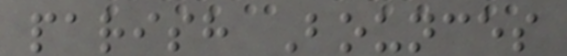parish Bounces
